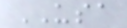USA
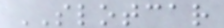SLOTCAR
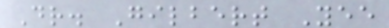Dr. Gilbert Yee
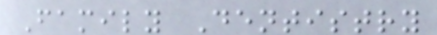Family Dentistry
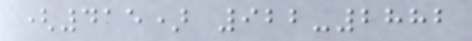(415) 922-2882
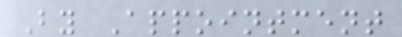By Appointment
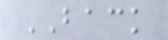BACK
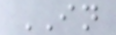IN
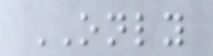ONLY
